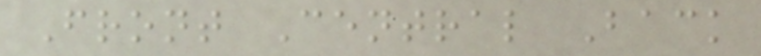Front Central Back
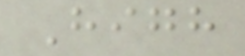High
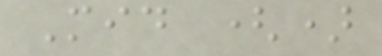Mid ()
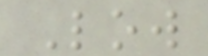Low
